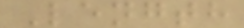Length
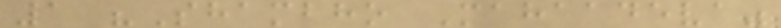1 "Shambho Mahaadeva"
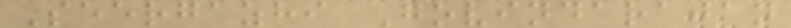Seergazhi Govindarajan
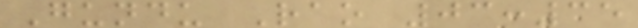Gundu Rao 03:35
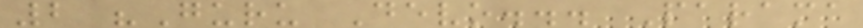2 "Guru Devo... Parama
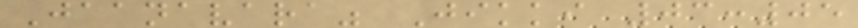Jaanavara" Jikki 03:05
